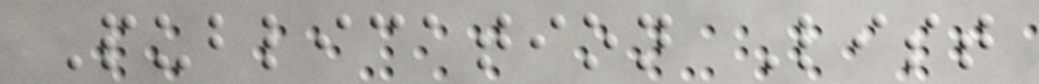Publication List
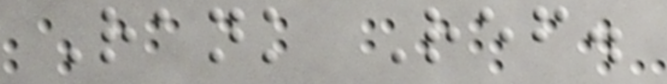Rank Ref.
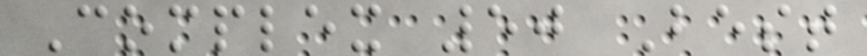Complex 50 Best
